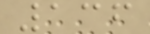136
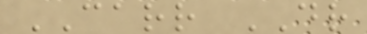CARR DR
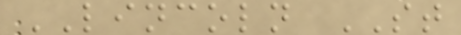LINCOLN ST
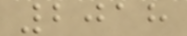2018
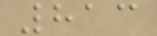813
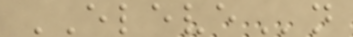ELEVEn
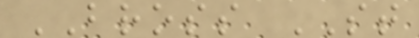BROSS ST
